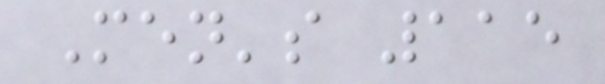Men's 115
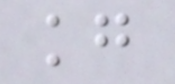kg
